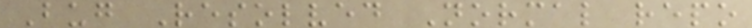Bug Resolved Normal repo
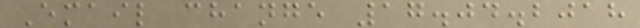Email change 17.04.2018
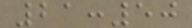21:50
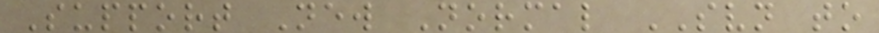Support New Normal SVN to
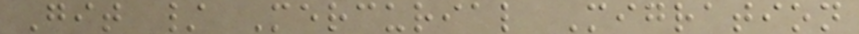Git / Mercurial Migration
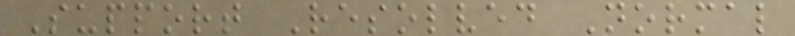Support Resolved Normal
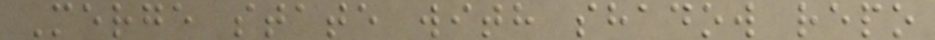Merge state with shadow repo
